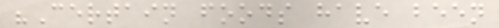"Certain foods have been
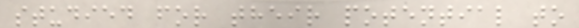studied for their potential to
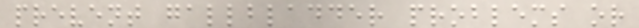prevent gallbladder problems or
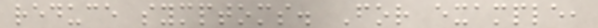reduce symptoms. For example,
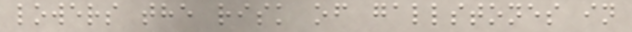lowers the risk of gallstones in
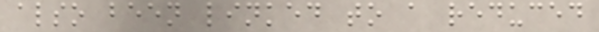also been linked to a reduced
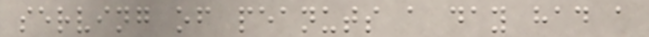serving of peanuts a day had a
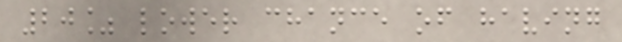20% lower chance of having
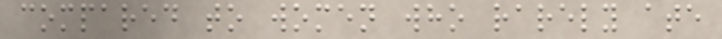compared to women who rarely ate
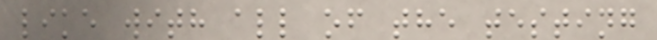like with all of the testing
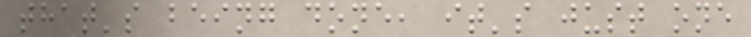that's being done, it's just one
